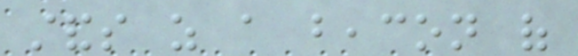stands as a beacon of
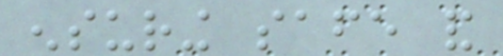ensuring safe and
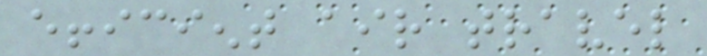efficient air travel
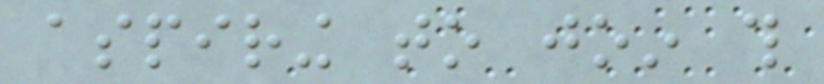aspiring to join this
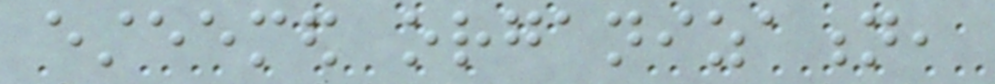esteemed organization,
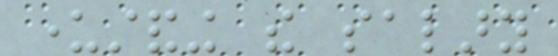understanding the salary
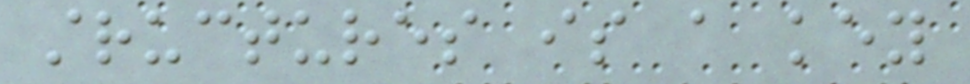structures is a key
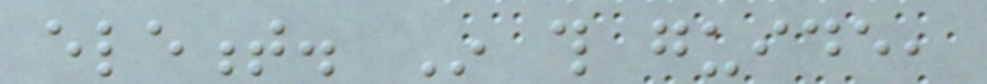element. In this guide,
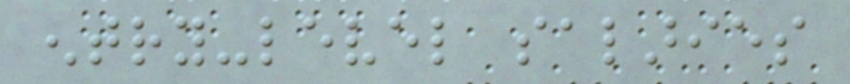entry-level salaries
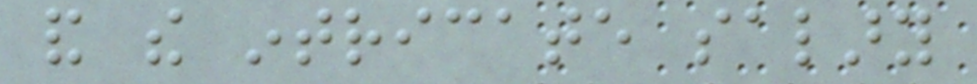and the intricate salary
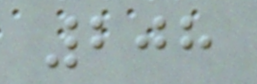208
